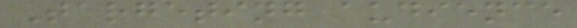Targeting audience
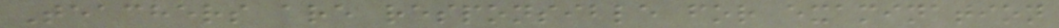Teachers are responsible for examination
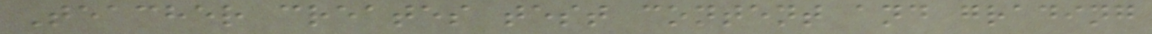Teacher creates test content and grading
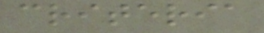criteria
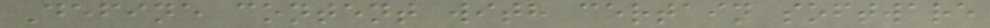Define content with certain software
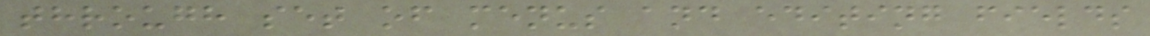through set of menus and editing fields
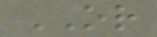OR
